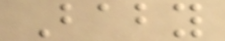Baby
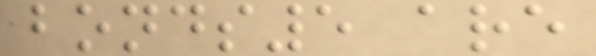bonds5 are
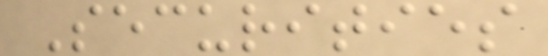Securities
